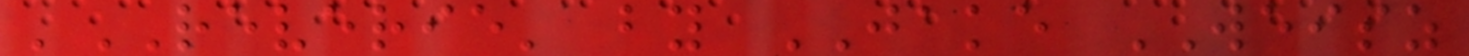'REVERIE' by JAKE WEISZ
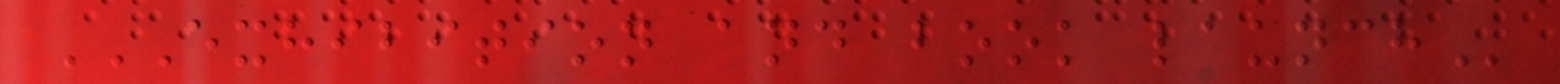EXHIBITION AND BOOK LAUNCH
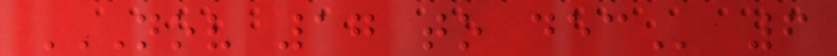NOV 17 TO DEC 6
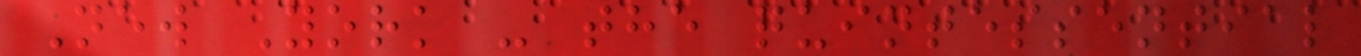New York - the quintessential
